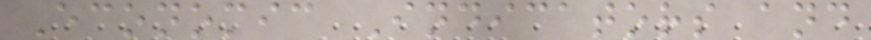Economic Indicators and
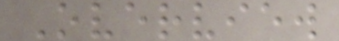Overview
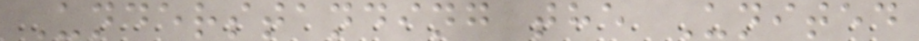Understanding the United
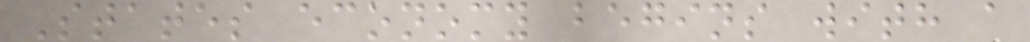States economy begins with a
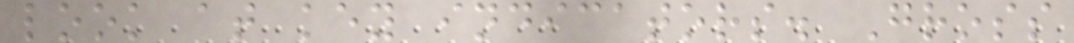look at key indicators. Gross
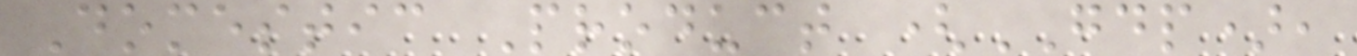Domestic Product (GDP),
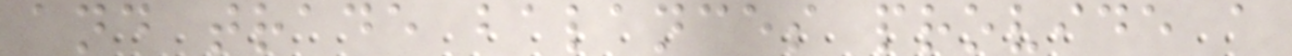and trade balances provide a
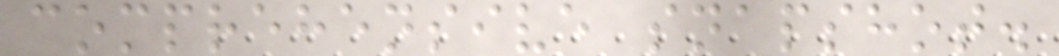comprehensive snapshot.
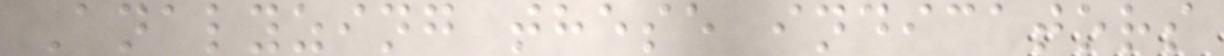Analyzing these indicators
